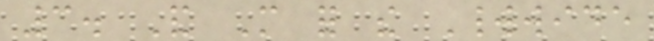3. And More for the Worldwide
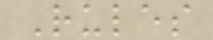Rules
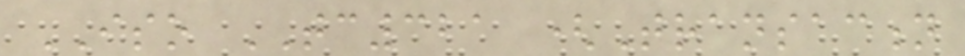ISO TC321 (Transaction
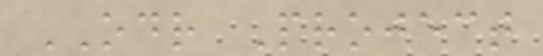ODR Project
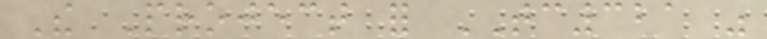The Project for TC321 was
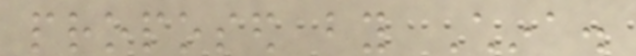proposed by China.
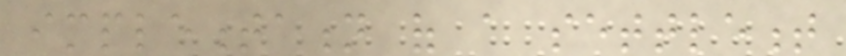implementation of a settlement
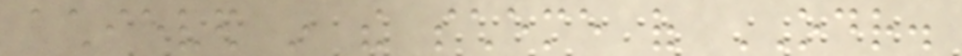achieved in the scheme of ODR.
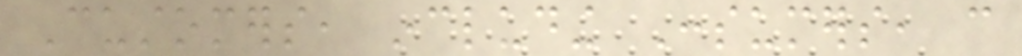Customers, including Consumers, can
